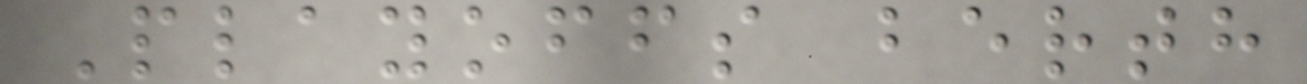Playoffs berth
